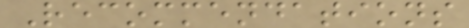Recommendations
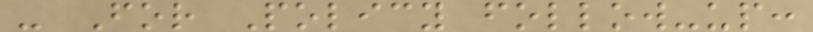- For Policy follow-up:
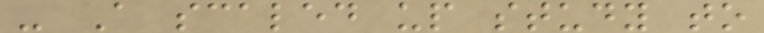- A scaled up study to
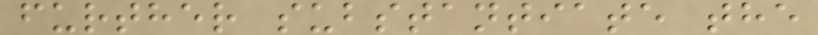further substantiate the
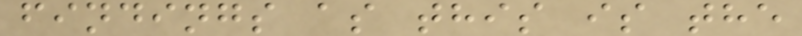findings as this is the
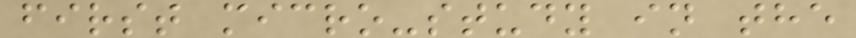first micro-study in the
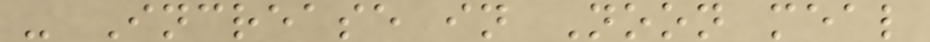- Increase in Noon meal
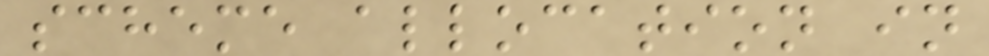scheme allocation in
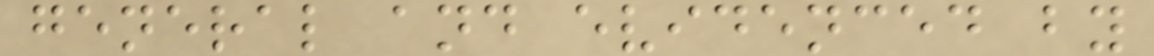general and evidenced by
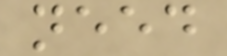need
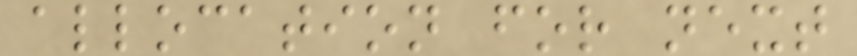allocation for next
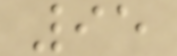95
